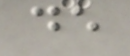de
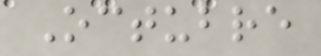Octubre
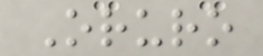Oruro
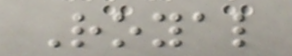Royal
